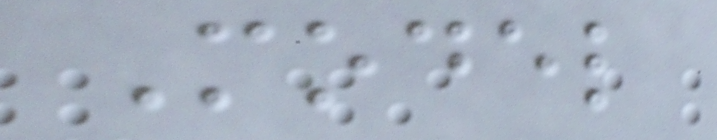Model
